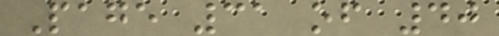Page 31 of 40
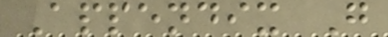Appendix G
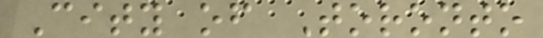City of Toronto
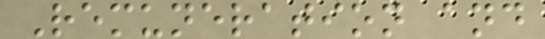Remuneration and
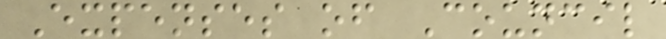Expenses of Council
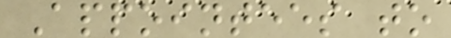Appointees to
